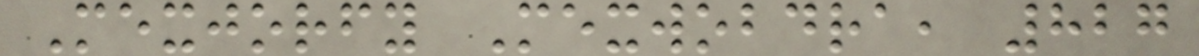Mexjorfy Mexwobdra, 827
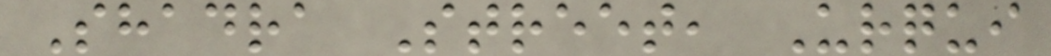Shadra Street, Urqui
